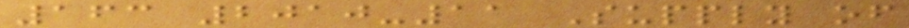163 2010-11 Supply of
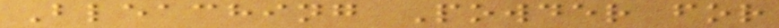Bleaching Powder for
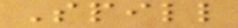Spill
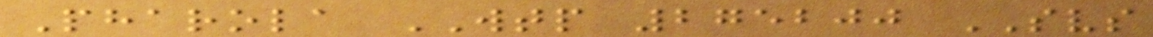Pharola WTP 275200 SVS
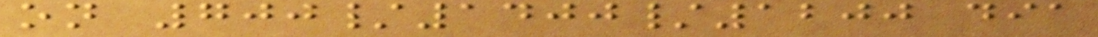on 700/1400/1200 dia
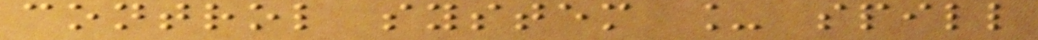control system _ spill
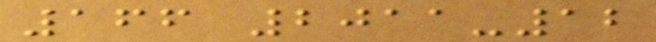166 2011-12
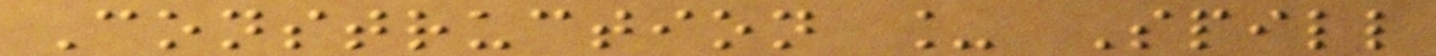Construction _ Spill
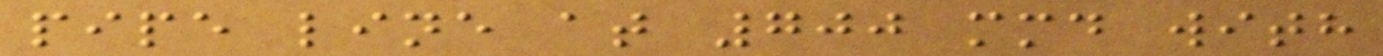pipe line at 700 mmd with
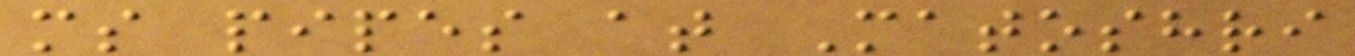ms pipes at Matoshri
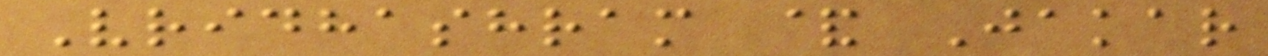Vridhashram & Jakar
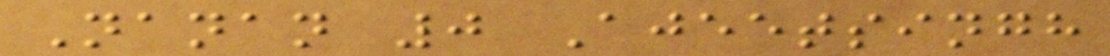Nanan 0 Ajeetsingh
